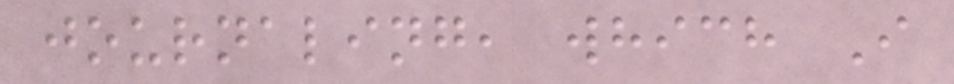journaling, which I
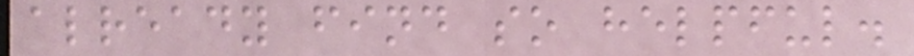already find so helpful.
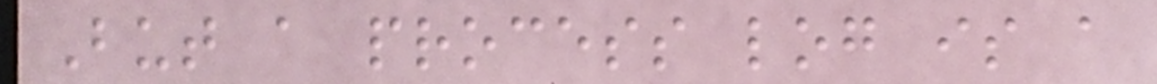But a process log is a
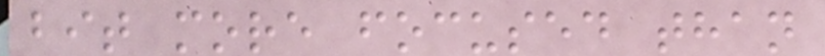bit more focused than
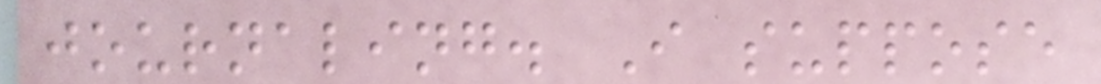journaling. I suppose
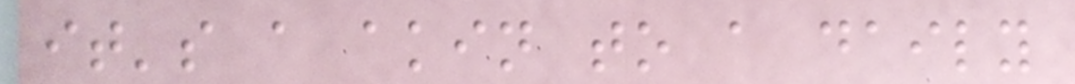it's a akin to a daily
